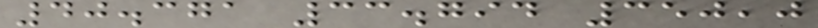40.371 33.794 350,0
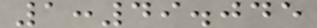1:49.045
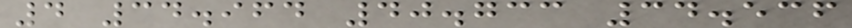4 34.964 40.733 34.536
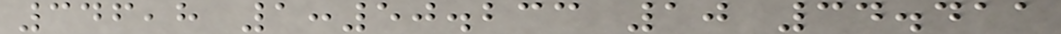346,8 1:50.233 10 34.411
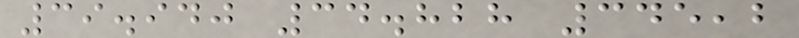39.940 34.828 345,2
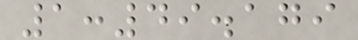1:49.179
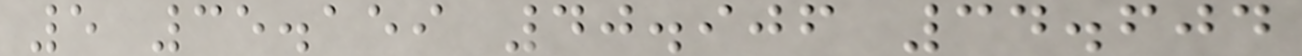5 35.159 40.906 34.604
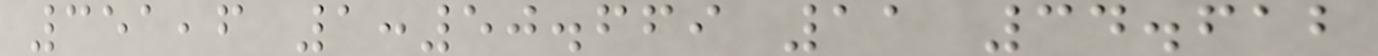351,6 1:50.669 11 34.612
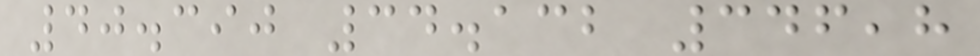40.390 34.132 346,8
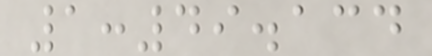1:49.134
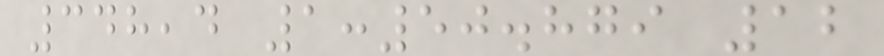348,4 1:50.879 12
